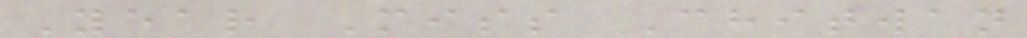Year Miss Chitwan
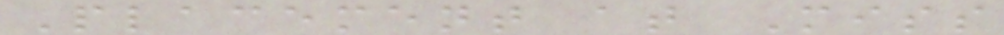Placement at Miss
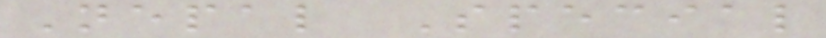Nepal Special
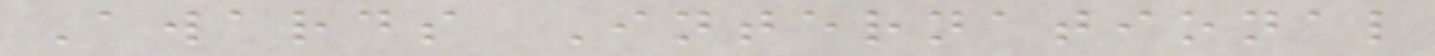Awards International
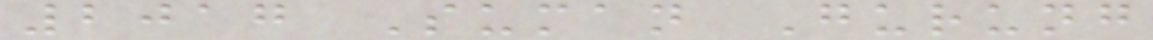2017 Suman Gurung
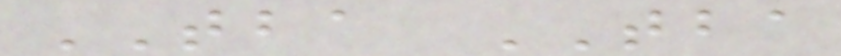TBA TBA
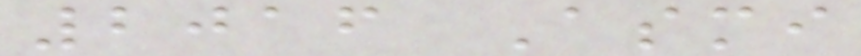2016 Asmi
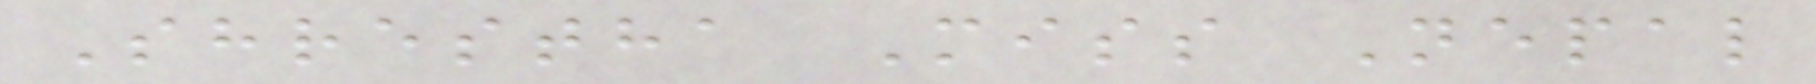Shrestha Miss Nepal
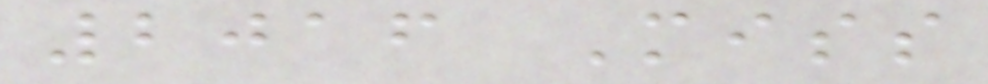2016 Miss
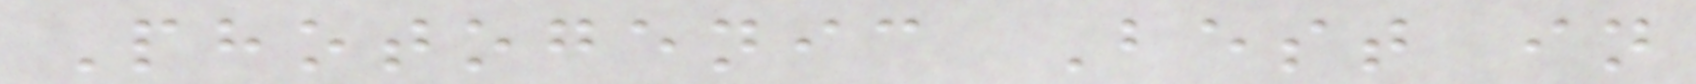Photogenic Best in
